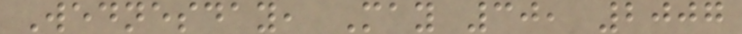Wednesday, May 30, 2007
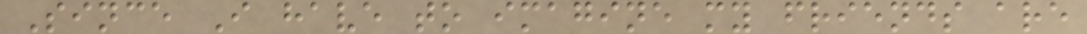Since I have to imagine my friends are
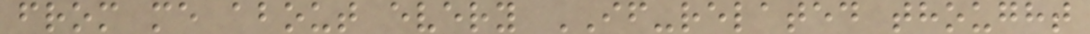from me about every IF-related thought
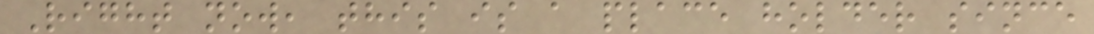Right now, this is a place holder since
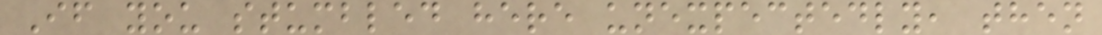If you stumbled here unexpectedly, then
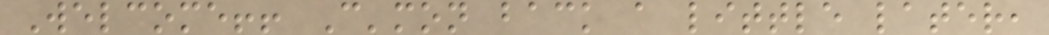Welcome!! C'mon back a little later,
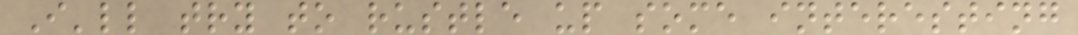I'll try to rustle up some interesting
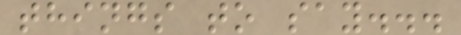things to say...
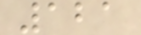121
